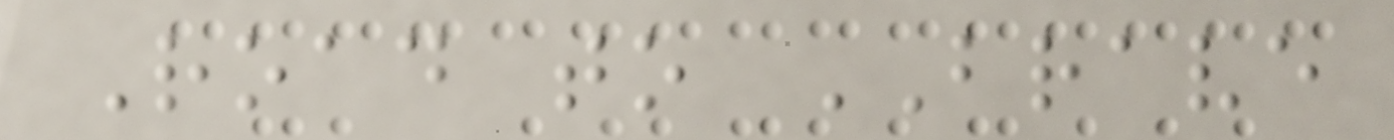Road to BRAVE
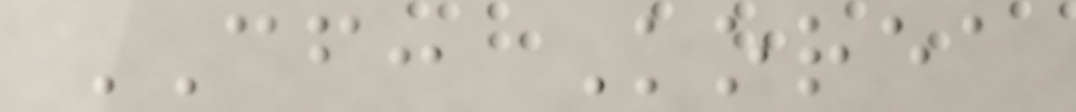CF: Korea
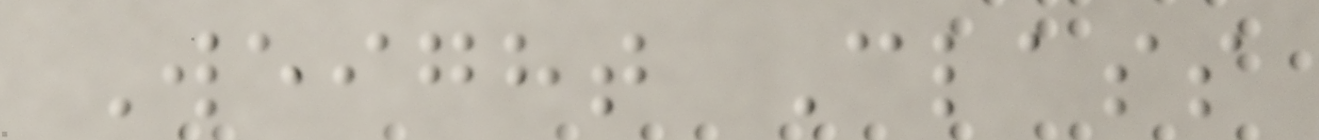Weight Class
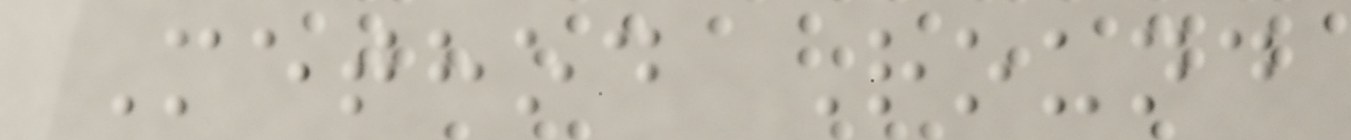Method Round
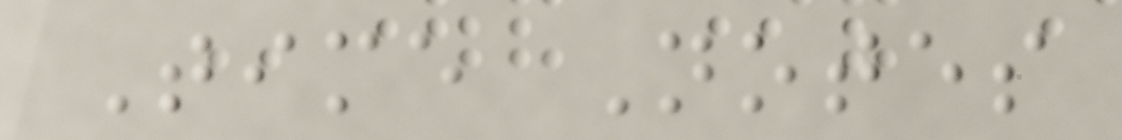Time Notes
